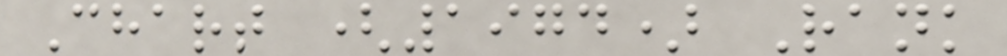Chart (1974) Rank
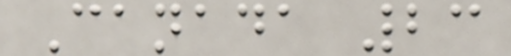Canada 23
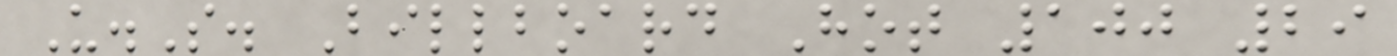U.S. Billboard Hot 100 29
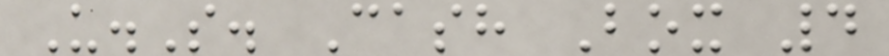U.S. Cash Box 4
